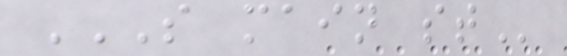S MAIN ST
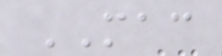MAC
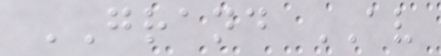GRAND AV
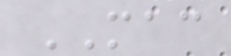MAC
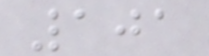101
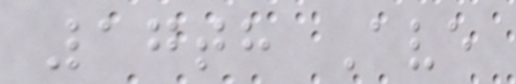17th Ave
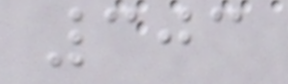303
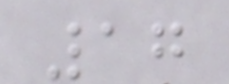17
